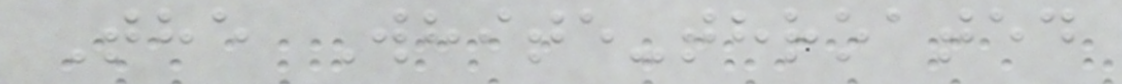The White-throated
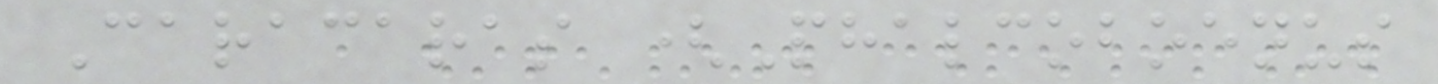Caracaras (Phalcoboenus
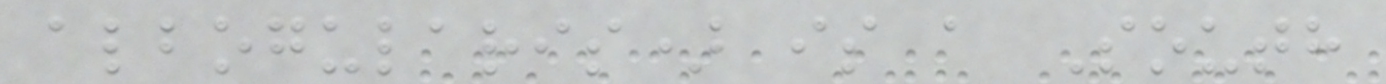albogularis) is a South
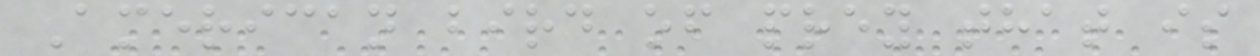American bird of prey that is
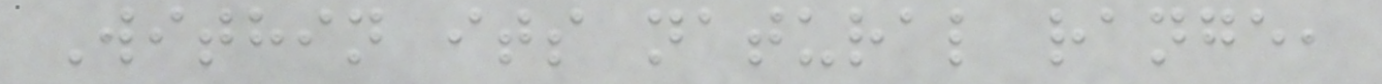Within its natural range,
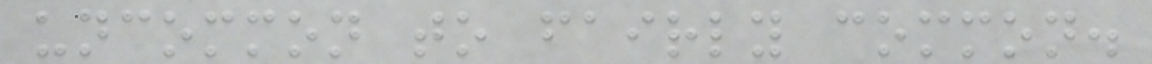uncommon to fairly common.
